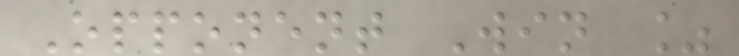Opponent Win %
